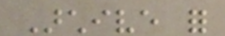Archive for
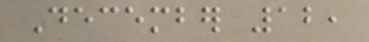December 12,
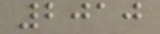2010
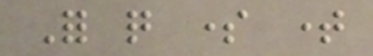For quite some time
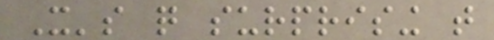It's quite surprising that
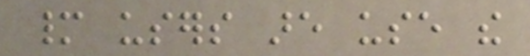many users are use the
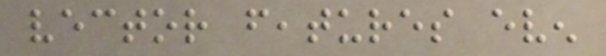vector features even
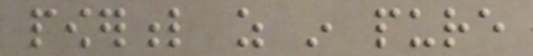powerful as in pure
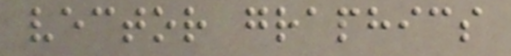vector graphics
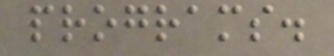programs.
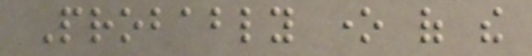Probably one of the
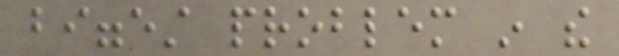biggest problem in the
